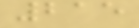215
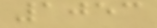1053
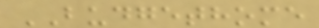BUDGETHOME
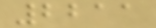2211
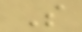S
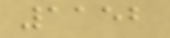1152
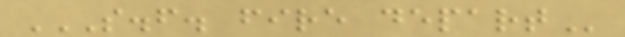S.F. FIRE DEPART
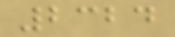2324
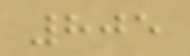805
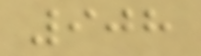908
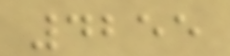4255
